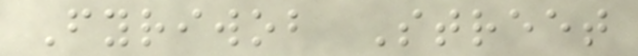Fyriwob Street
